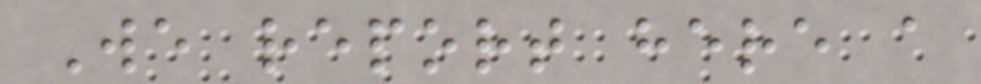We report here a
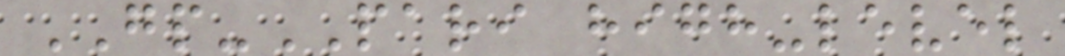GP-PARI high-level
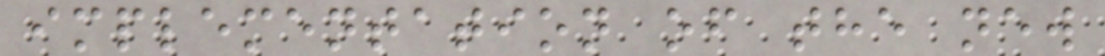implementation of the new
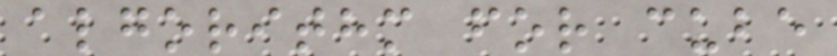algorithm for cube
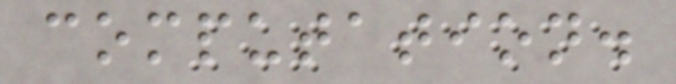computation.
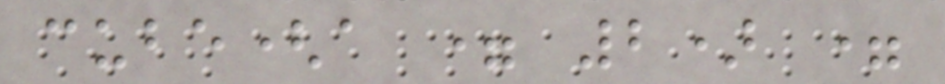cube(a = 2) =
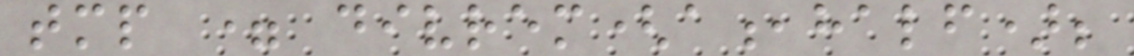tmp = divrem(a,half);
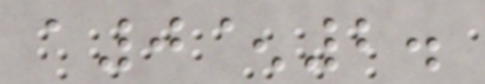a0^2.
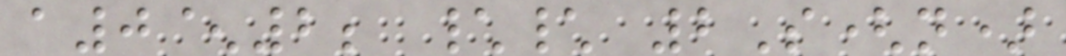a0^2; \\ 2S(n)
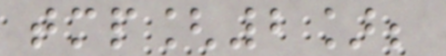tmp[2];
